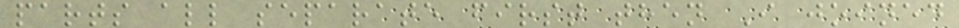parts all separate first then I joined
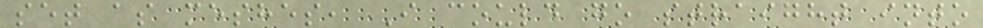set as meshes, I could go straight into
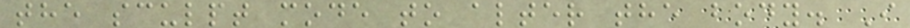the sculpt mode to alter the body. I
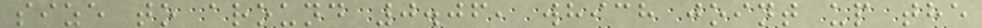size to around 0.06, which joint up the
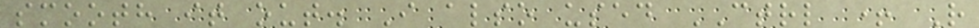smooth it out. I also used CTRL + R
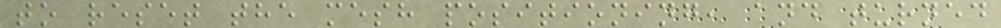to reset the mesh positioning, and turned
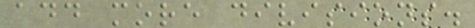add more divisions.
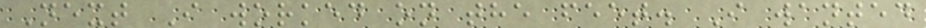Next I worked on the feet. I wanted
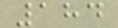184
